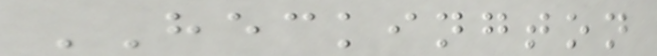HECKINGTON
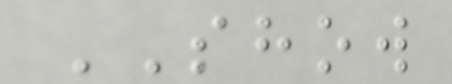SHOW
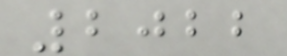2022
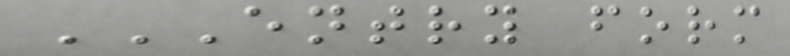ENTRY FORM
